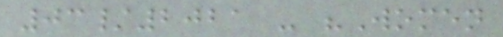03/2021 - "Women
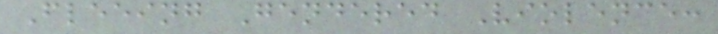Fleeing Gendered Violence:
